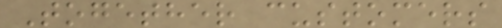Together customers
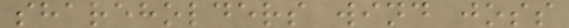shareholders wind joss
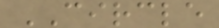CIRCLE
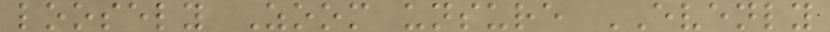loosely Zoom unsure EVENLY
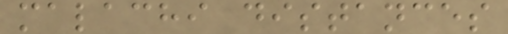malachi distances
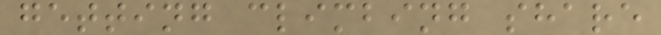getting climbing share
